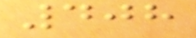408
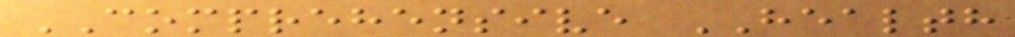COMPREHENSIVE HEALTH
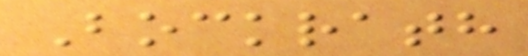Bockrath
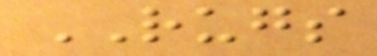RUGS
